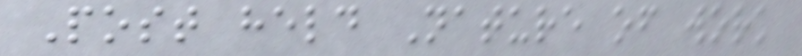Post held Nature of work
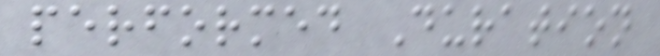performed Duration
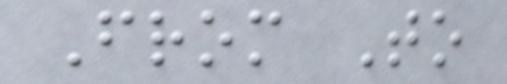From To
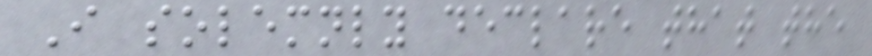I solemnly declare that the
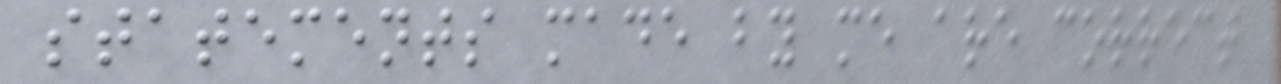statements made by me are correct
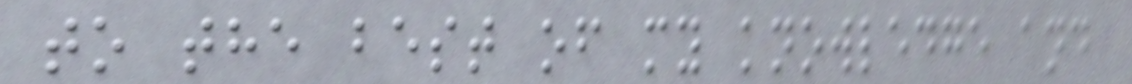to the best of my knowledge and
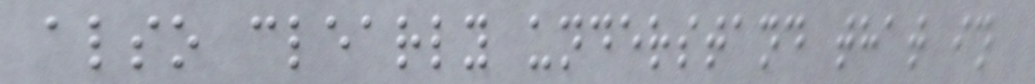also clearly understand that in
